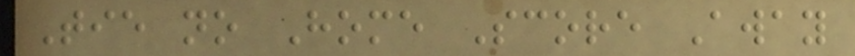Tie no Home Score Away
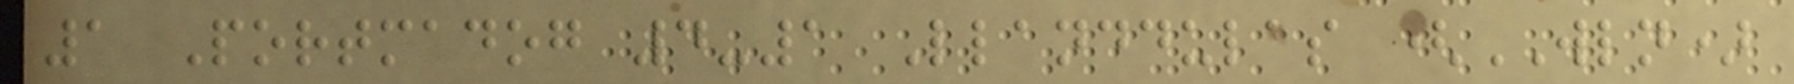1 Portmadog 4-1 Llanddulas (WLN)
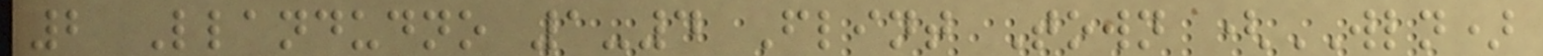2 Llandudno 1-4 Flint Town (WLN)
